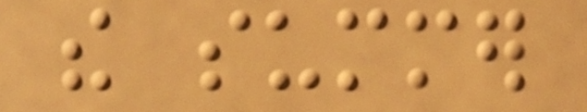the summer
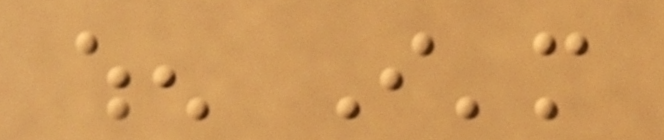when I'm
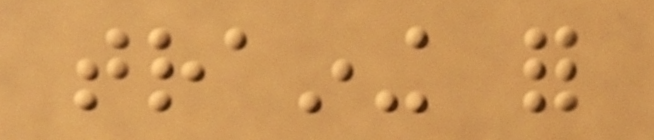training for
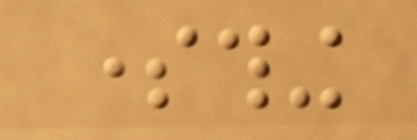something
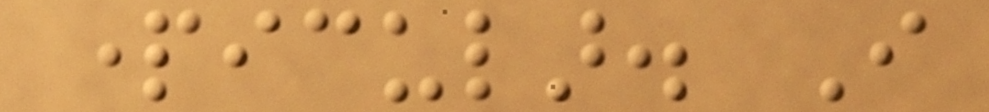particular. I
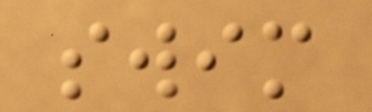swim
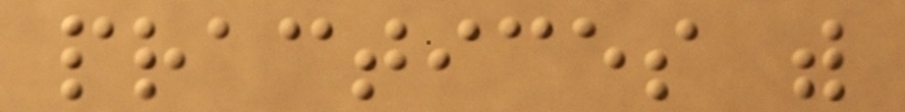practices with
